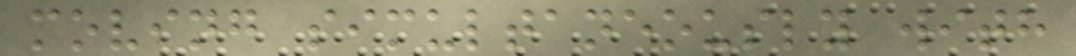moving simultaneously with
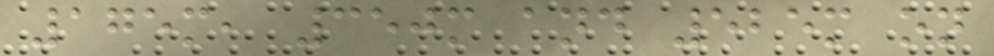175m, 350m and 525m on
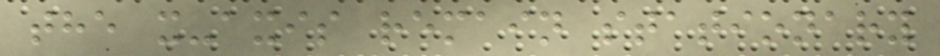the x-axis remain stationary
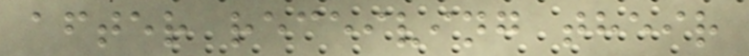after receiving their
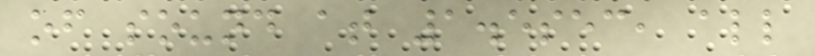of sound at 1.5sec, all
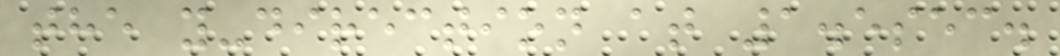the y-direction at 1.5sec.
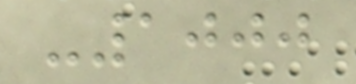-1000
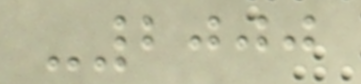-2000
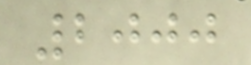2000
